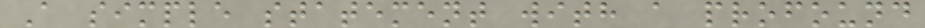A simple statement with a profound
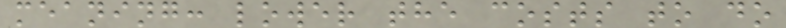meaning: lower the costs to do
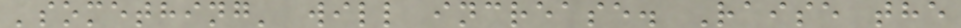'something' will increase. Raise the
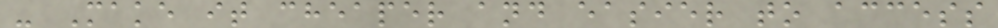- Make it cheaper and easier to access
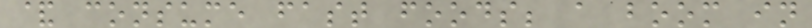& consume fast foods; a boom in
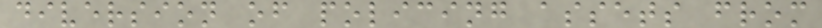diversion of policing assets from
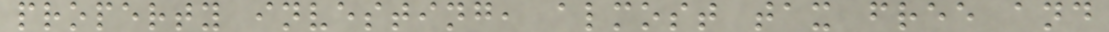property investing, almost tax free and
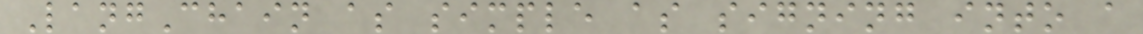LangChain as simple as signing into a
